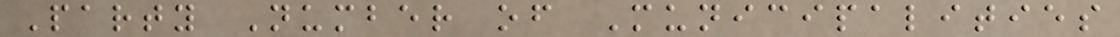Party Number of Municipalities
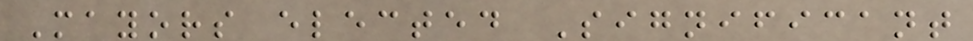Mayors elected Significant
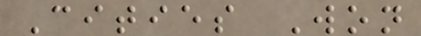Cities Won
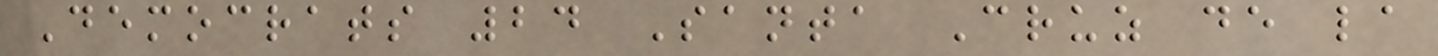Democrats 24 Santa Cruz de la
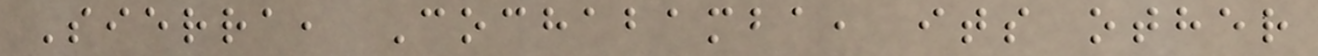Sierra, Cochabamba, its other
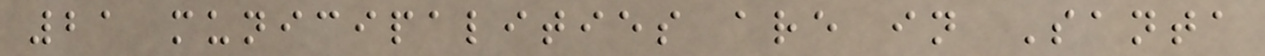21 municipalities are in Santa
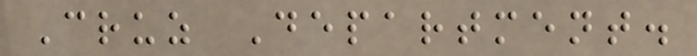Cruz Department.
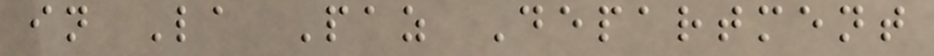in La Paz Department
